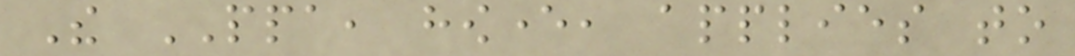The PPA, however, applies to
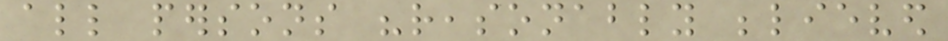all persons "reasonably believed
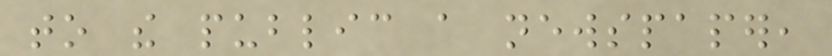to the public a newspaper,
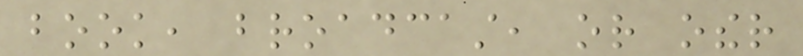book, broadcast, or other
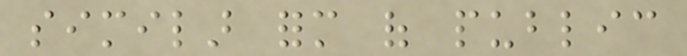similar form of public
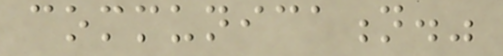communication."
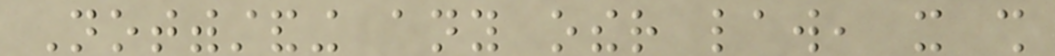Notwithstanding any other law, it shall
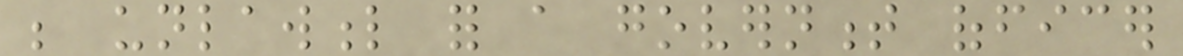be unlawful for a government officer
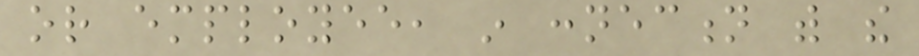or employee, in connection with the
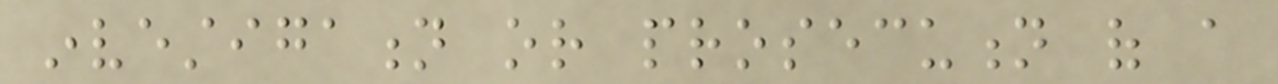investigation or prosecution of a
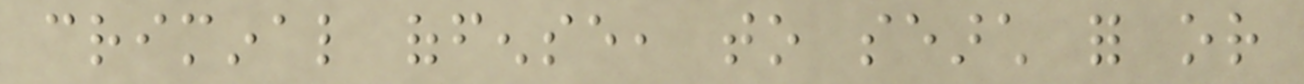criminal offense, to search for or
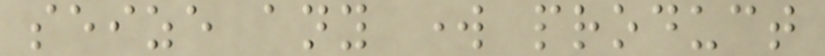seize any work product
